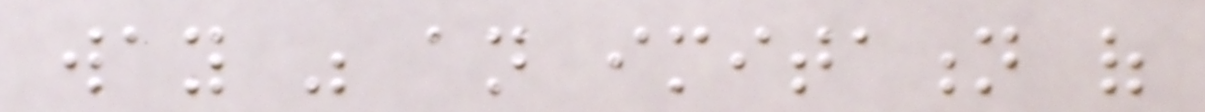way was an imitation of
